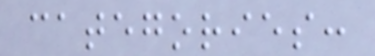categories:
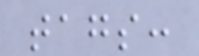tags:
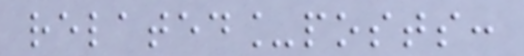related_posts:
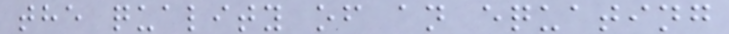the quality of an equating
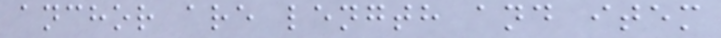anchor are length and item
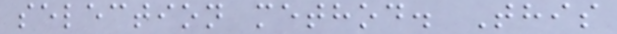selection method. This
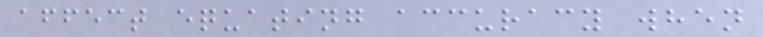affect equating accuracy when
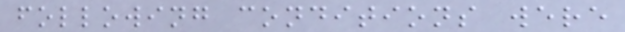following conditions were
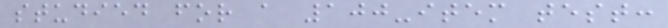studied for a 100-item test:
